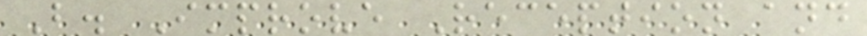B. Improve Reception and
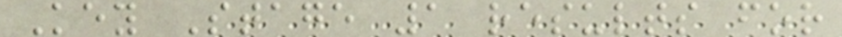Key Stage 1 results for
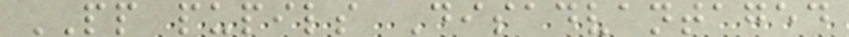PP pupils Disadvantaged
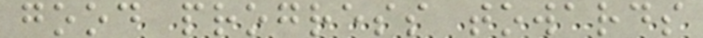good progress towards
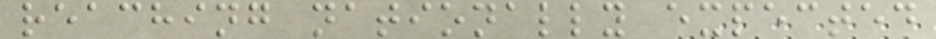reaching nationally expected
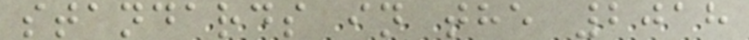standards in the 2018
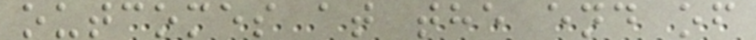outcomes at the end of
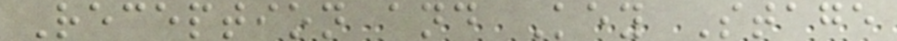Reception and Key Stage
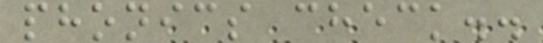phonics check..
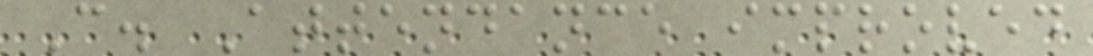C. Attendance improved
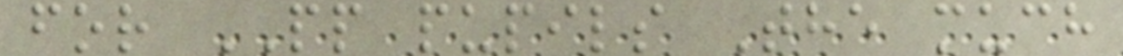for PP pupils The much
